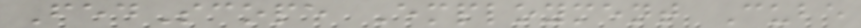FedScope Employment Cube
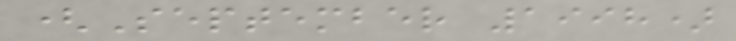(September 1998)
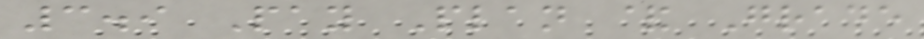3.9 Pay Plan & Grade
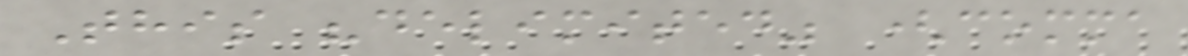This "delimited" (comma
